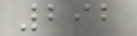292
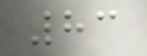83
